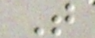T
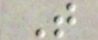T
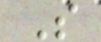S
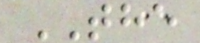THE
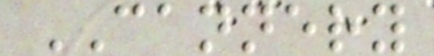CANNERY
